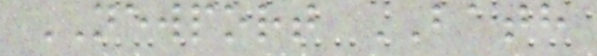NEWPORT BATH
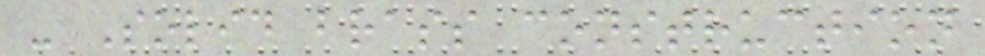- Solid brass construction
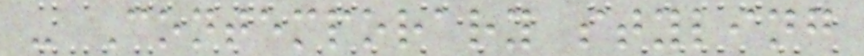- Contemporary styling
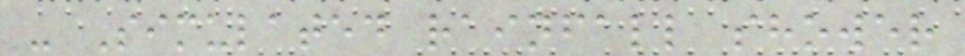- Simulated rainfall shower
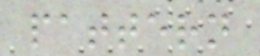pattern
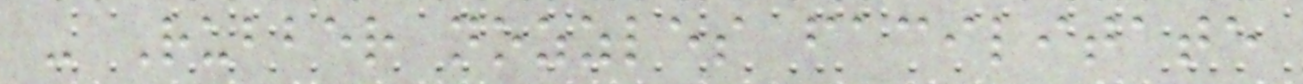- Rubber nozzles facilitate
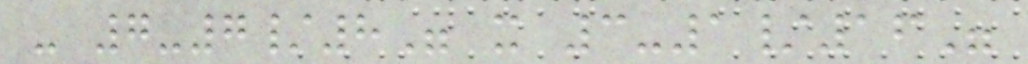- 7-7/8" x 3-1/16"
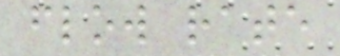flow rate
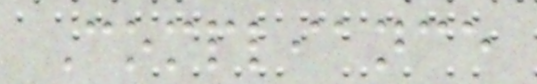Compliance
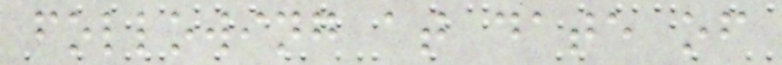following at date of
